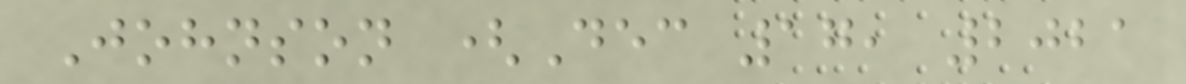Johnson (Dec 17, 2021
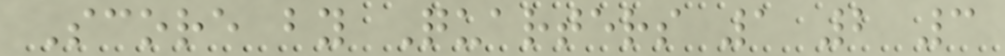Score by Quarters 1 2 3
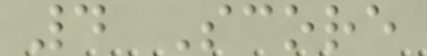4 Score
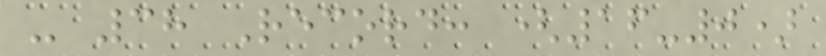- 38 Record: (16-0)
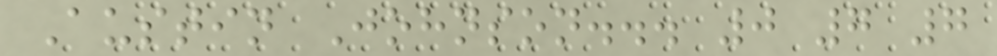Austin Johnson... 0 7 7
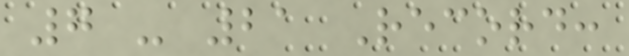7 - 21 Record:
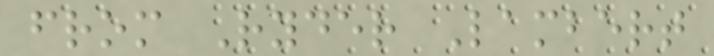from Ryder Lambert
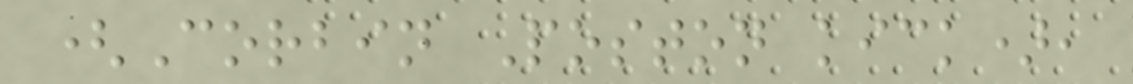(Corbin Poston kick),
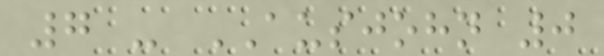7 - AUSJOHN 0
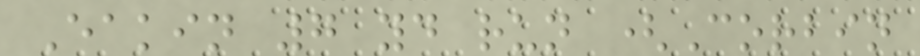Eakin 7 yd run (Corbin
